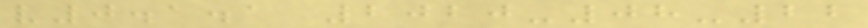v0.1.1 2020-08-22
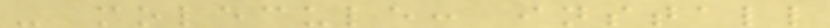- molecule: install
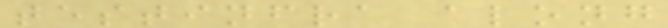testinfra along
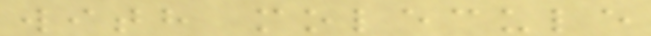with molecule
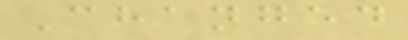Changed
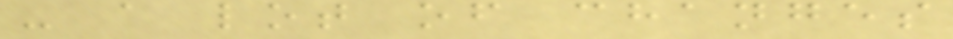- a lot of changes
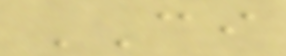CI
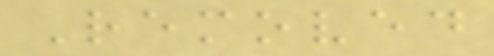Removed
